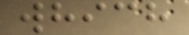which
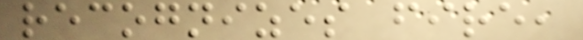recognizes fire,
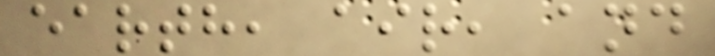earth, air, and
